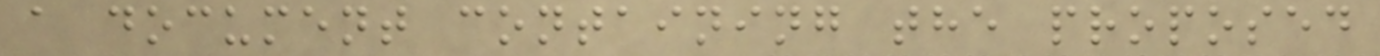a document containing the proposed
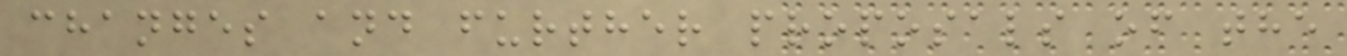changes and further proposals of the
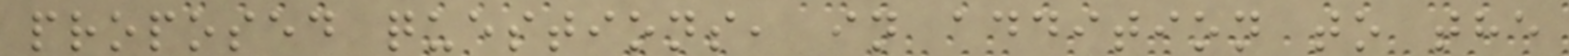proposed questions, in addition to the
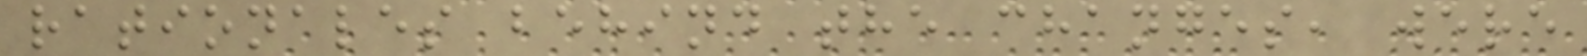rationales behind the changes, were
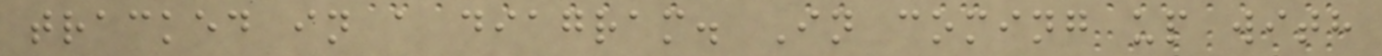tracked in a diagram. In coming up with
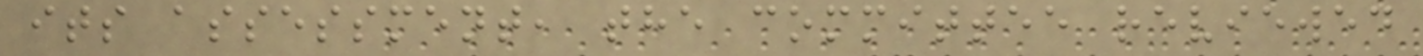its assessment, the committee reviewed
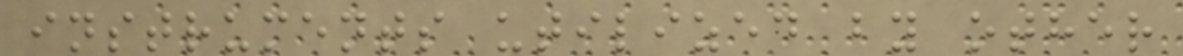instruments utilized by other
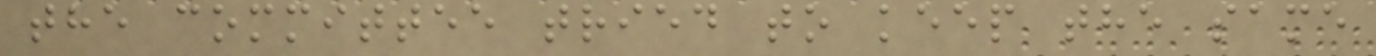the committee tried to keep the same
